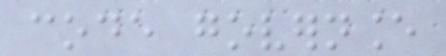code governance
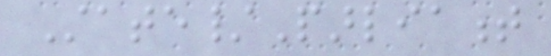State/Parliament
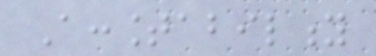Accountability
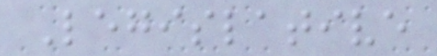Legislative
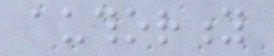authority
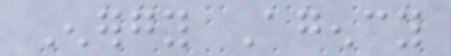Energy Agency
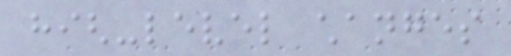high-level changes
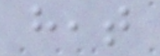heat
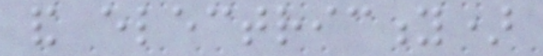and electricity)
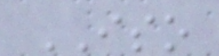ISO
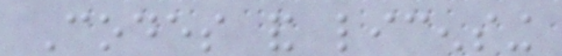Codes and licensing
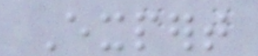Expert
